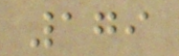179
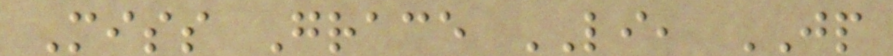Miss Grace LI, JP
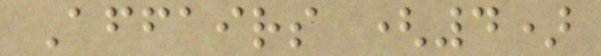Affairs (4)
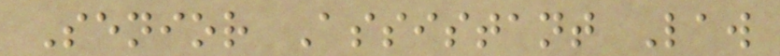Senior Assistant Law
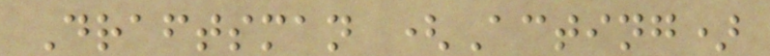Draftsman (Acting)
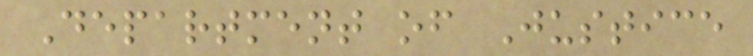Department of Justice
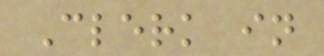Clerk in
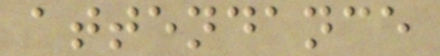attendance
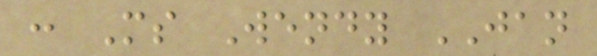: Ms Wendy JAN
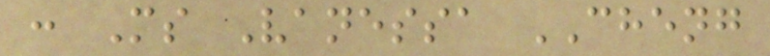: Ms Vanessa CHENG
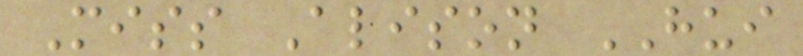Miss Alison HUI
